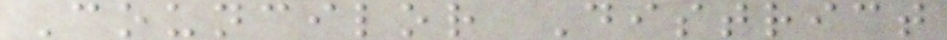Councilor District
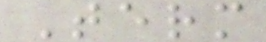Term
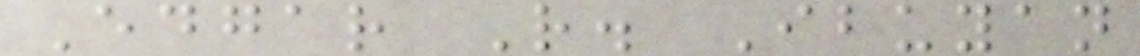Edgar R. Ibuyan
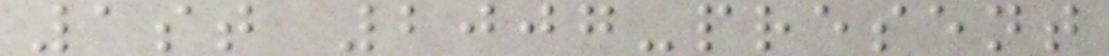1st 2007-present
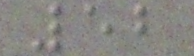52
